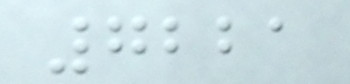7221
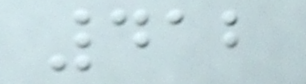412
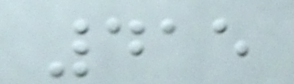415
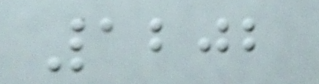1202
